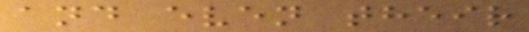and even their
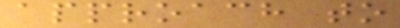approach to
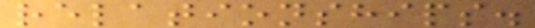relationships.
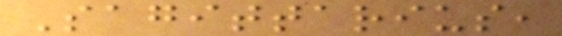Sagittarius,
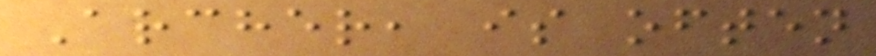Archer, is often
